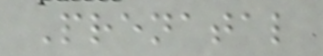Prenatal
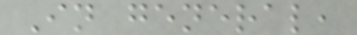In general,
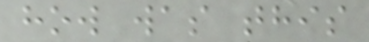how was this
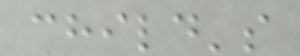child's
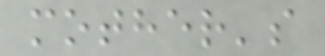mother's
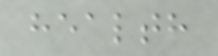health
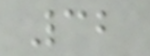32
